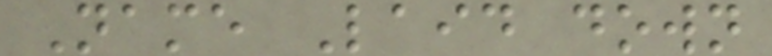Name Laid down
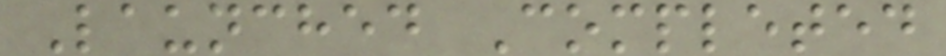Launched Completed
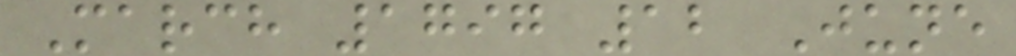March 1797 12 June
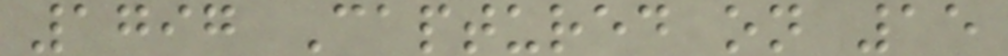1797 Captured on 15
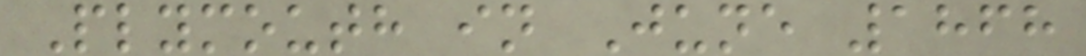Plymouth in June 1868
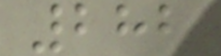282
